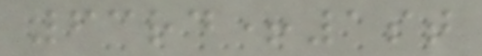63rd+1st
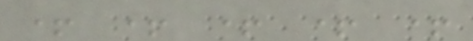+ + + + +
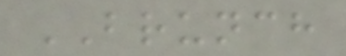BRUNCH
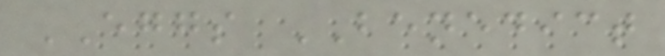EGGS BENEDICT
